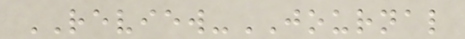REVIEW-JOURNAL
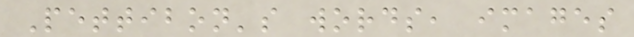Pettibon's words, images
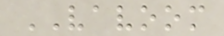VAVOOM
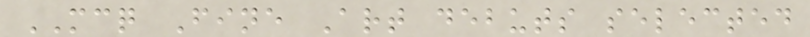MCQ Fine Art debuts selected
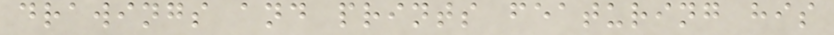drawings and prints featuring his
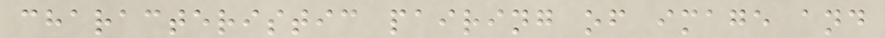characteristic pairing of image and
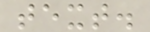text.
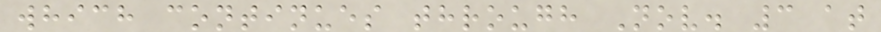which continues through Nov. 3 at
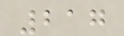217
